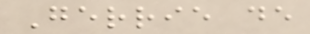Gerrie de
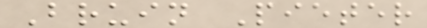Bruin Pieter
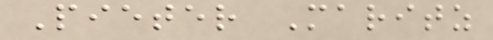Pieter Maritz
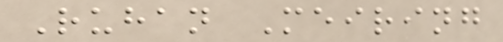Ruhan Meiring
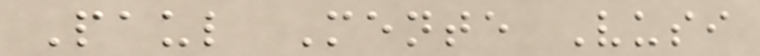Paul Mente Vusi
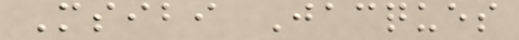Msibi Jacques
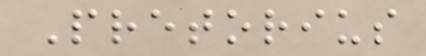Pretorius
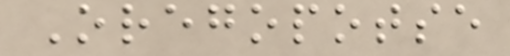Oregopotse
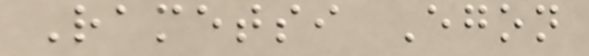Rametsi Egon
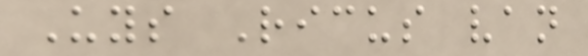Uys Ricus van
